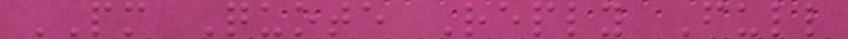PM Quote Reply Full
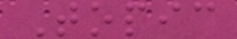Topic
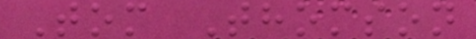Tom Thomson
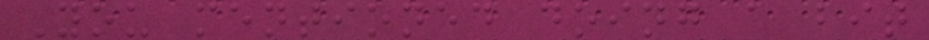You mentioned doing a bit
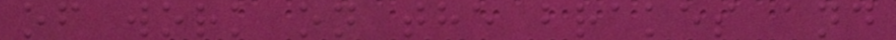of work on the brakes and
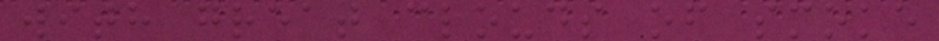with great clouds of smoke
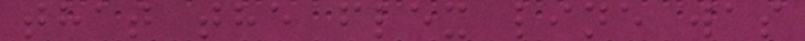that the flex line was
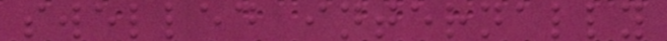swelled internally
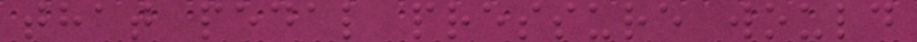that pedal pressure would
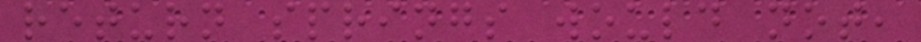return springs would not,
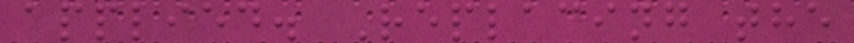applied. Replacing the
